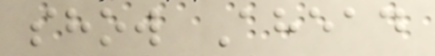show Ahead
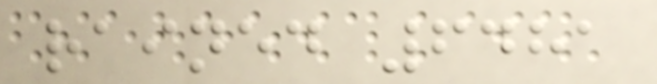rained 6481
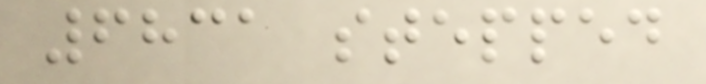6831 stepped
